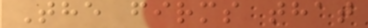The firms that
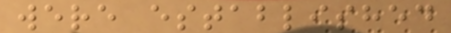were established
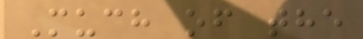Much of the
